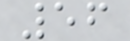56
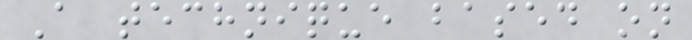A technique based on
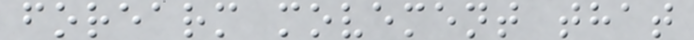forearm movement that
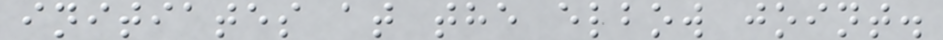initiates at the elbow joint.
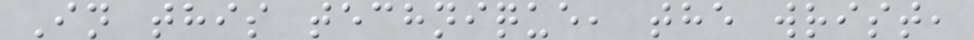In this technique, the wrist,
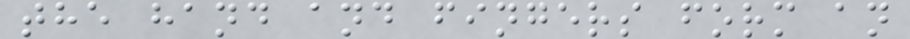the hand and fingers form an
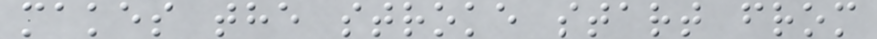makes the stroke start from
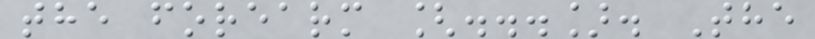the forearm [...]. The
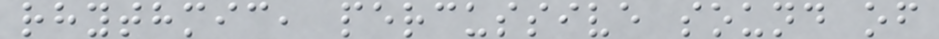rhythmic, percussive sound of
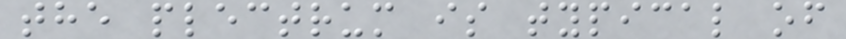the plectrum is typical of
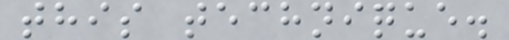this technique.
